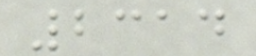2314
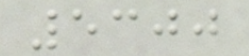5300
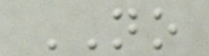NO
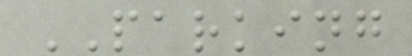PARKING
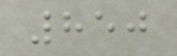850
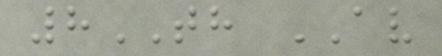8TH AV
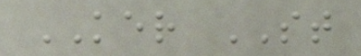KER ST
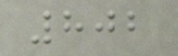802
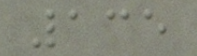135
